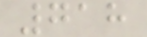718
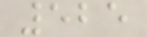525
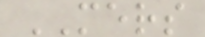MERS
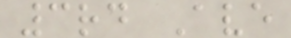3rd Ave
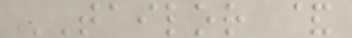TAILOR &
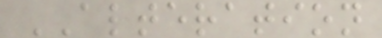ALTERATION
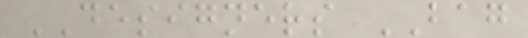DESIGNERS BAG
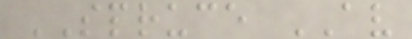SPRUCE AV
